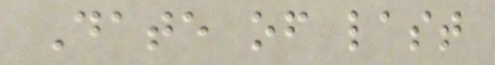Date of last
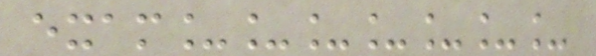exam_______
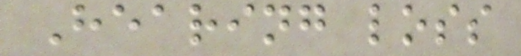Hearing loss
